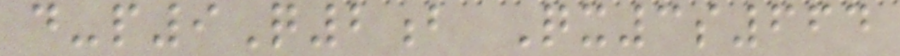d-p9Q2b Qx3s664
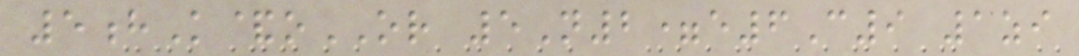5hK&oOR 5N2=e6C9 1zi
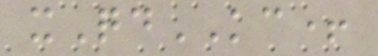xQdKC+
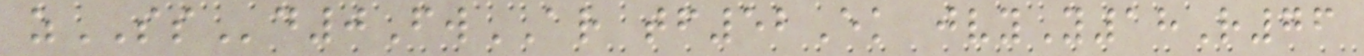zSSd0FwAR tf52Ek jvyY18R76
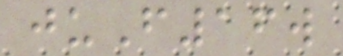juF16w
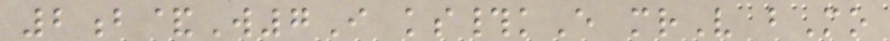2b&W7I ks#kE mrV bMo
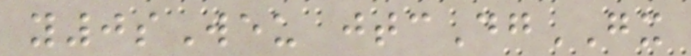y0sWeu jtcDgGX
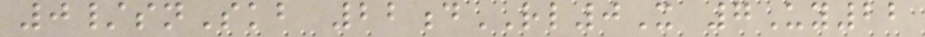0/snSkb 22dRL0X 7Uy22
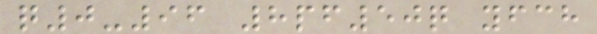q0-96 8pf50q yfch
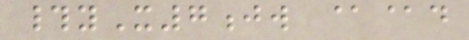#yX7jw @@d
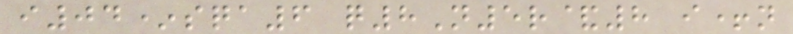i04*sqa6 q8N5r&8 i+n
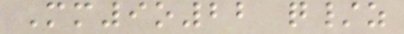Mm9o22 q/z
